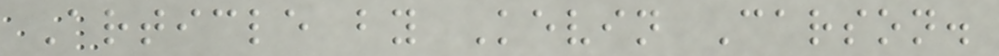Article by Kevin Carson.
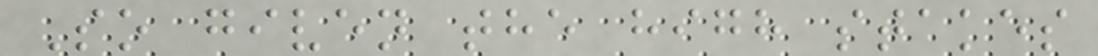So given the high stakes
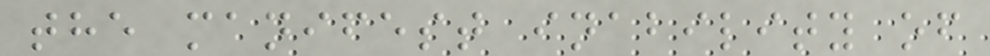the manifest inability of
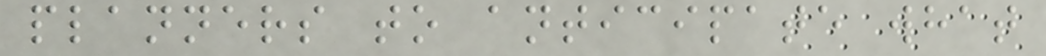planners to anticipate what
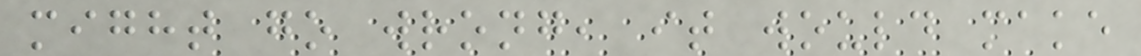might go wrong, it would make
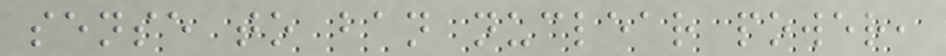sense to ban nuclear power,
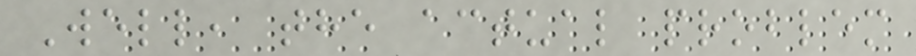Well, the actual problem
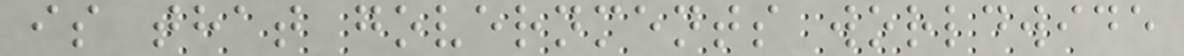is that governments worldwide
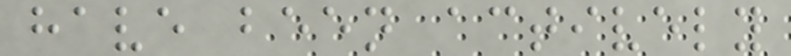have been actively
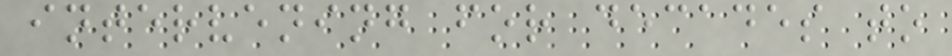intervening for decades to
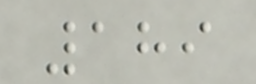189
